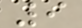9
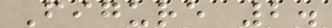Figure 2.
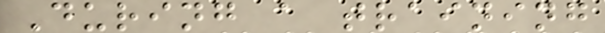During a training
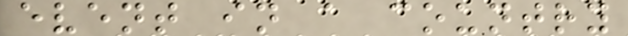event in a country
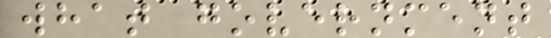what government
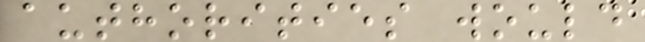authorities would
